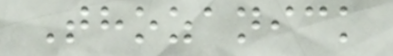Thozanick
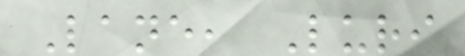Lane, Luri
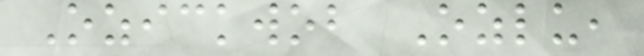Ozickwob Ozlu,
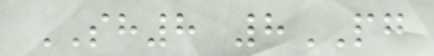SH8 8PG
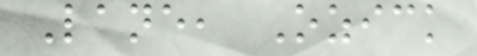Lane, Ozick
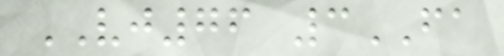VJ76 3FA
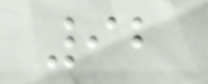92
